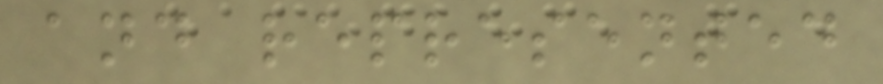and represented
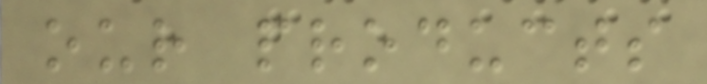our products
